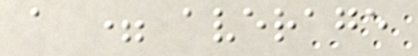a = average
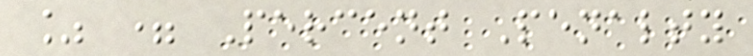% = Percent Penalty
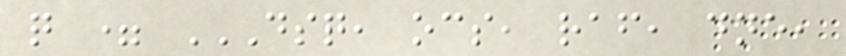q = DSQ, OCS, RAF, DNE,
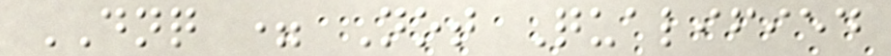DNQ = Not Qualified
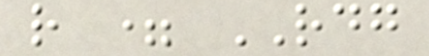r = RDG
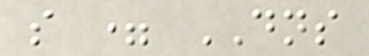s = DNS
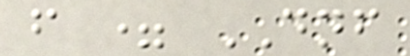f = DNF
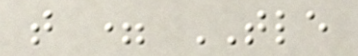t = TLE
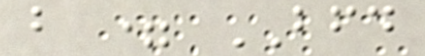b = BFD
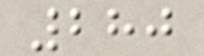280
